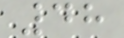48
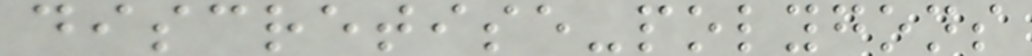discretise-polygons
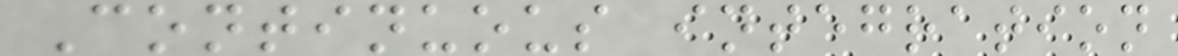Continuous integration
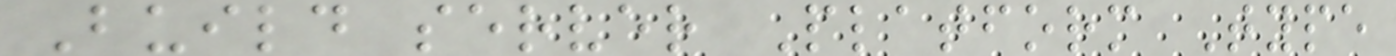Build server Platform Type
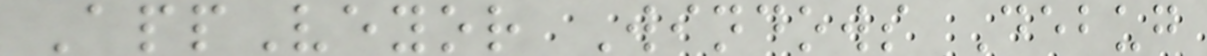AppVeyor Windows Debug
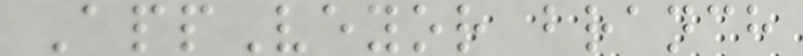AppVeyor branch
